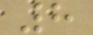8
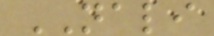NALI
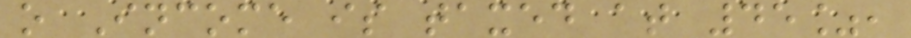o Income is taxed at 45%,
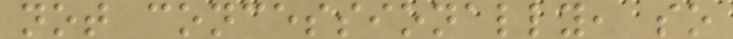not concessionally, so
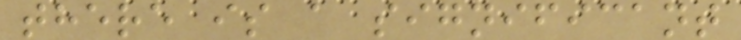there is a significant
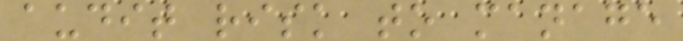audit risk to manage
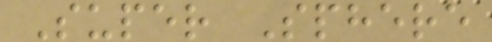Super Sphere
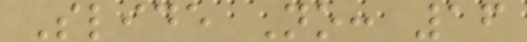Slide No: 16
